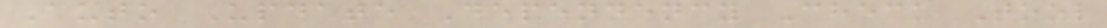Auto Update Dependency Check Tool
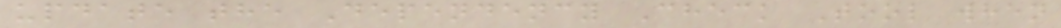update the Dependency Check Tool when
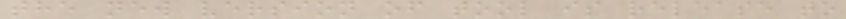the new version of tool is release to
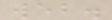web.
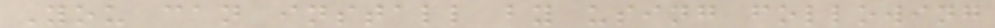You can install by using following
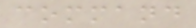command
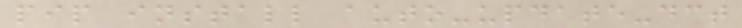pip install auto-update-dct
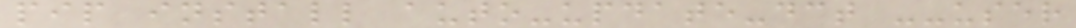pip install auto-update-dct --user
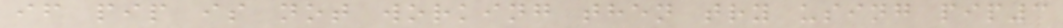if pip is not working then try using pip3
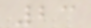23
